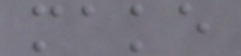make
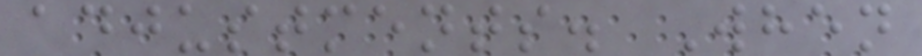adjustments. When
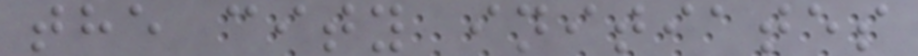the city initiates
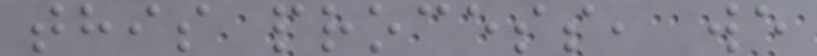this process, we
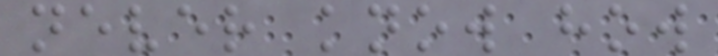never know how
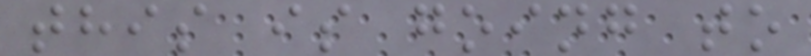this is going to
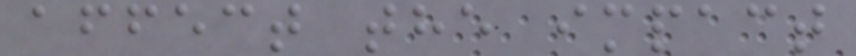affect the impact
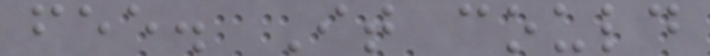fee. It could
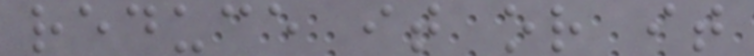reduce it or it
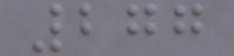277
